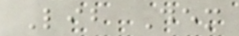Lib Dem
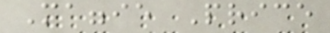Maggie Price
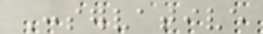Conservative
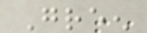Green
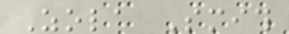Zola Smith
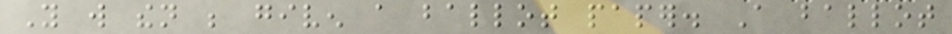You will then be given a ballot paper. A ballot
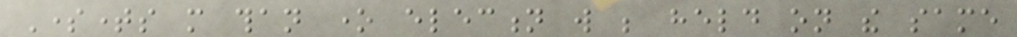Sometimes more than one election will be held on the same
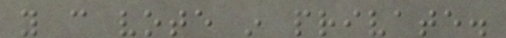you can vote in private.
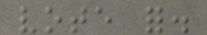vote for.
